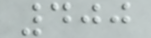400
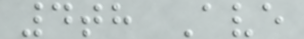4th Ave
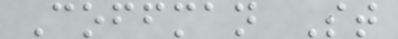Coffman St
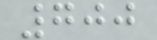700
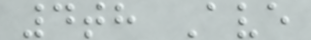4th Ave
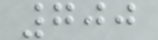700
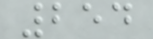254
